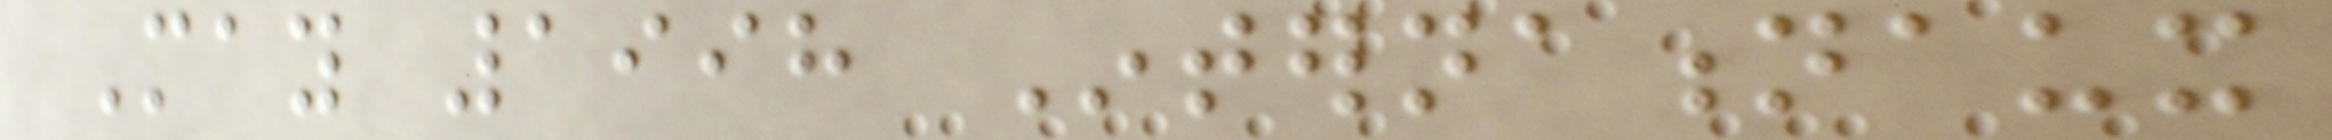May 1998 Internationaux
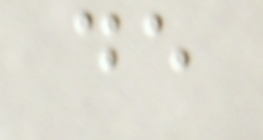de
